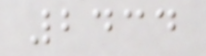2434
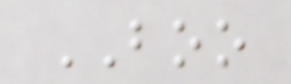BOO
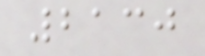2130
